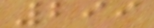299
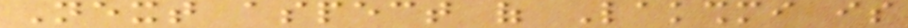Next aspect of Lakshmi is
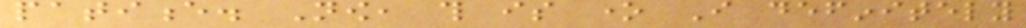patience. Now, this is one I definitely
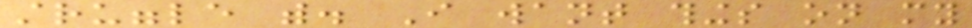struggle with. I want things on my
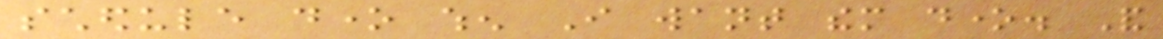schedule done when I want them done. And
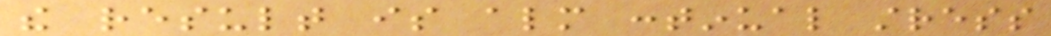the result is almost continual stress
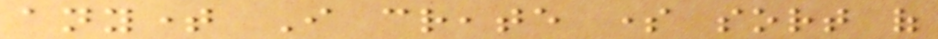anytime I create some sort of
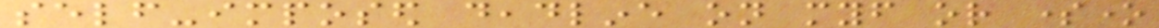self-imposed deadline on myself or someone
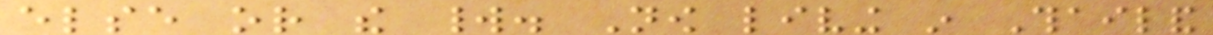else or the world. Now living in Thailand
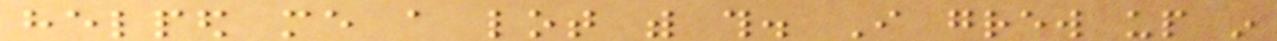helped me a lot with this. I grew up in
